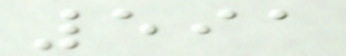591
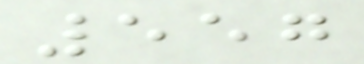557
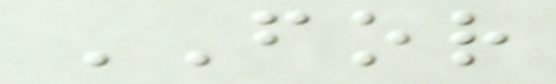FOR
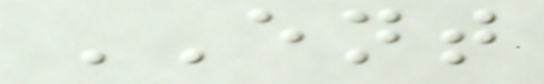ENT
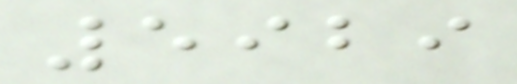5929
